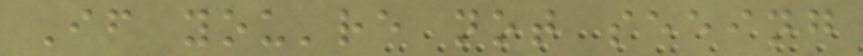If you're not seeing
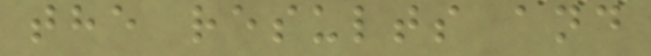the results and
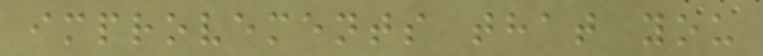improvements that you
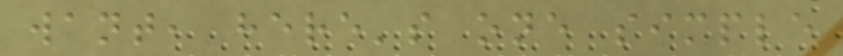want, here's one simple
